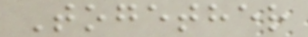Together
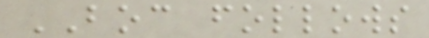BOC follows
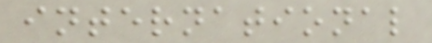international
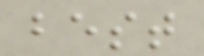best
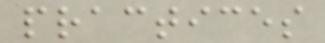practices
